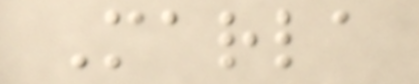Marla
